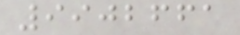9902661
